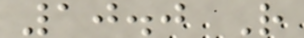10.0 R
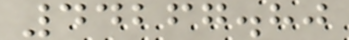44267.80
